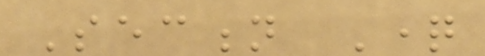Section Question
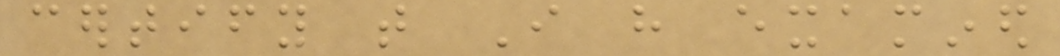certify that I have examined
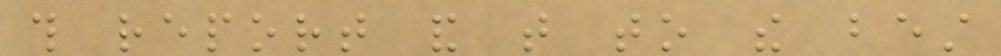this report and that to the best
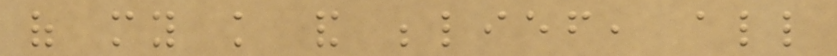of my knowledge and belief, all
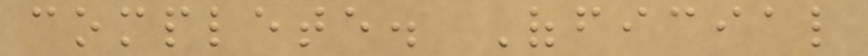complete. Official
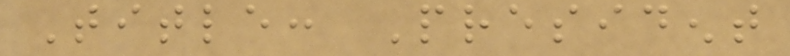Title: President
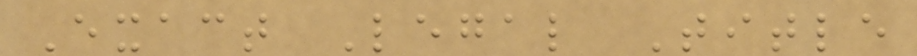Exact Legal Title
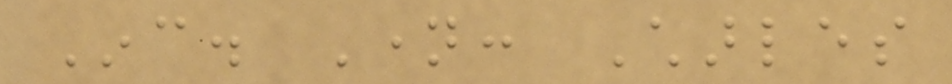Inc. Name: Charles
